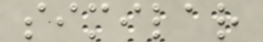similar
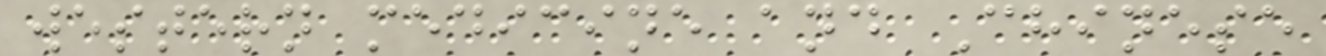western medicine and Chinese
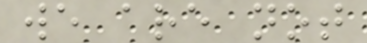we are not
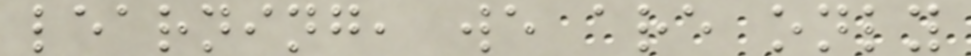learning, we are only
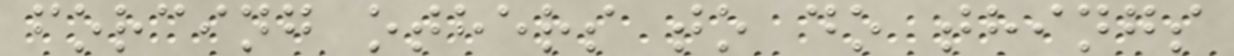forcing others to do things
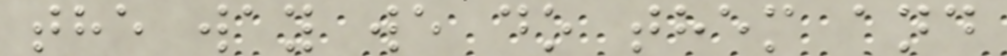the way we do them and
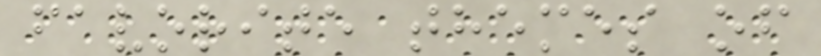favorite themes of
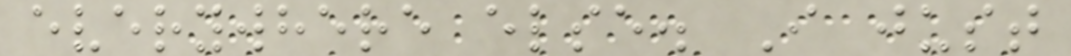everywhere else. I just
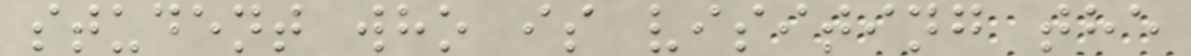student who is visiting the
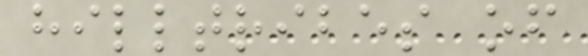hilltribes of
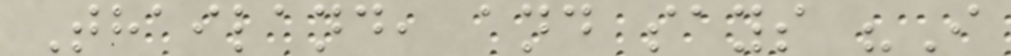Thailand, and says "I
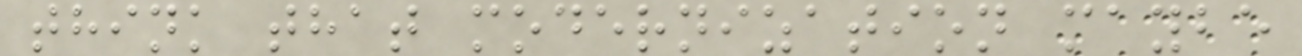think that modernization maybe
